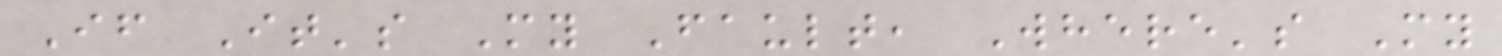If It's My Fault, Where's My
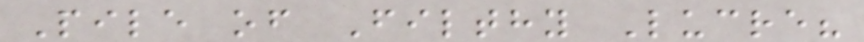Pile of Filthy Lucre?
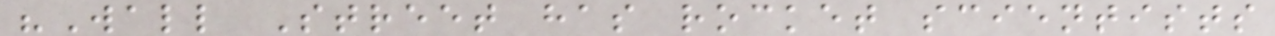"Wall Street has rocket scientists
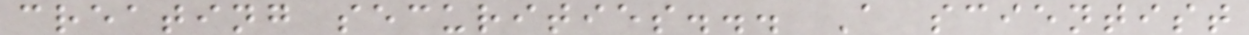creating securities... A scientist
